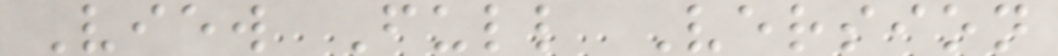View Full Version
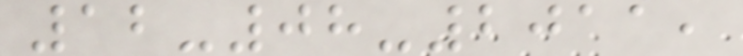12-08-2011,
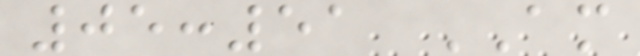05:51 AM
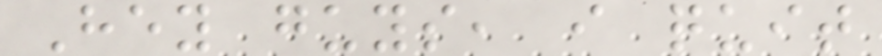Hey guys, i quit
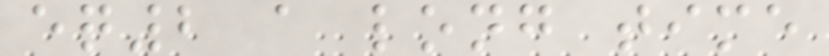eq2 a long time
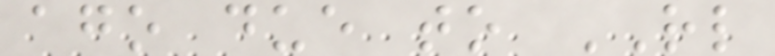ago due to RL
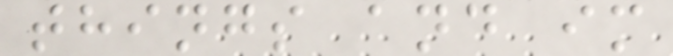things and im
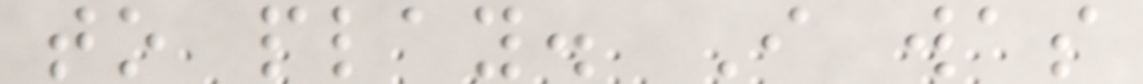to play. I was
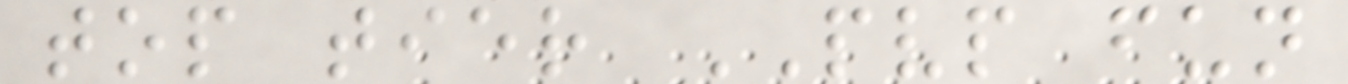top tier PVP fun
